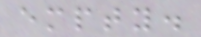empty.
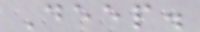Deep.
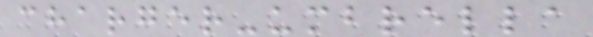charger-umbrella
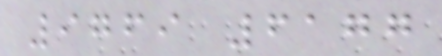9769 6177
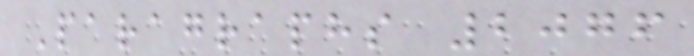Paragraphs 2076
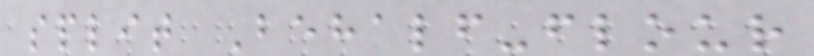split Behalf-flour
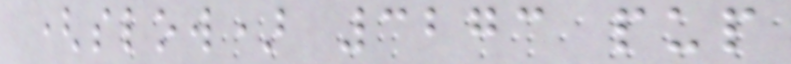(slow) 3273 pup
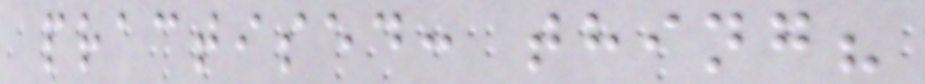practised: thing?
